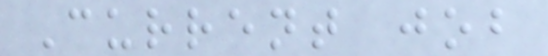Current job
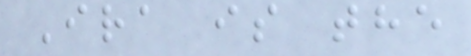Ira is the
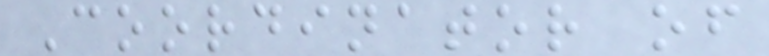Coordinator of
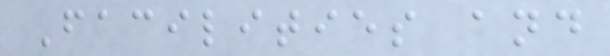Facilities and
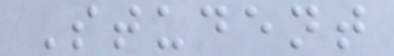Student
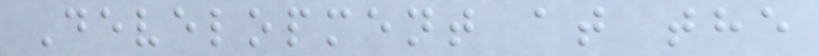Development at the
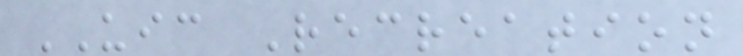UIC Recreation
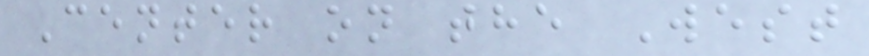Center on the West
